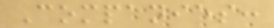Companies:
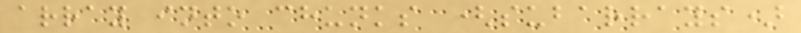array into chunks (subarrays)
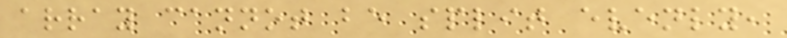array cannot be split evenly,
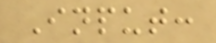Input:
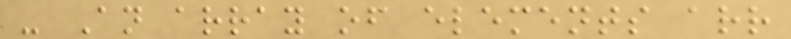- An array of elements arr
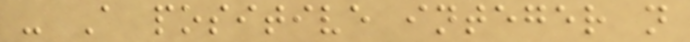- A positive integer n
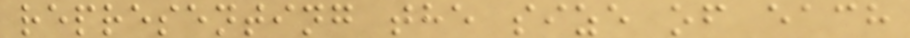representing the size of each
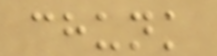chunk
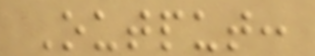Output:
